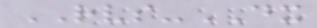RVS-DX
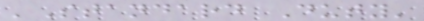'Standard Duty'
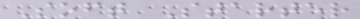Soft Starter
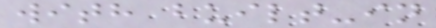with built-in
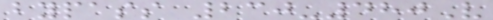bypass 230-480V
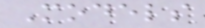Models
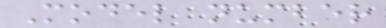Model number
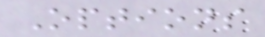Options
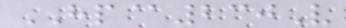HP@230V
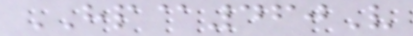HP@460V
